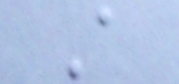A
